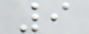9
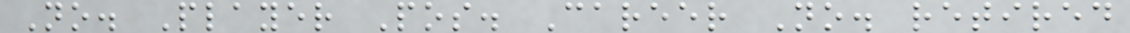No. Player Pos. Career No. retired
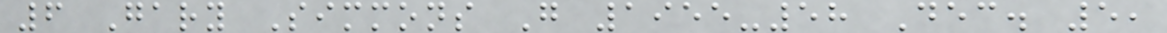6 Gary Simmons G 1955-58 Dec. 5,
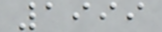1999
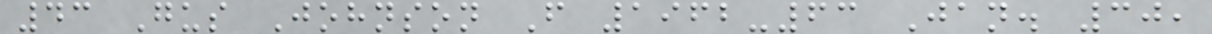43 Gus Johnson F 1962-63 Jan. 30,
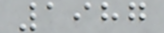1987
